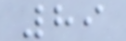89
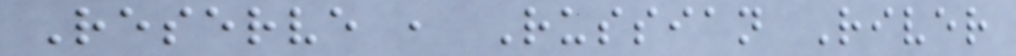Reserve , Russian River
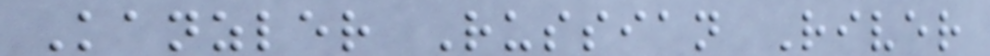Kanzler Russian River
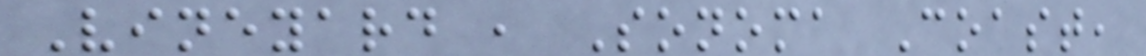Vineyard , Sonoma Coast,
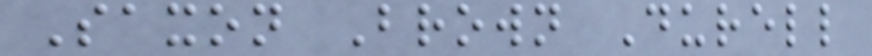Saxon Brown Durell
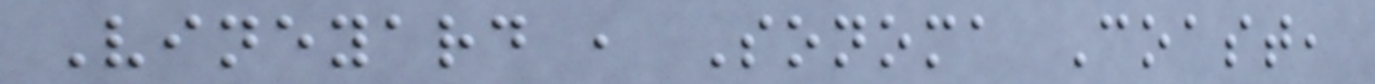Vineyard , Sonoma Coast,
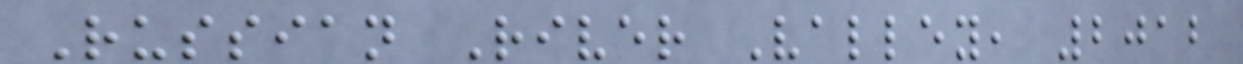Russian River Valley, 2012
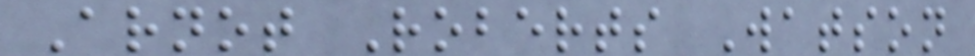Arnot Roberts Watson
